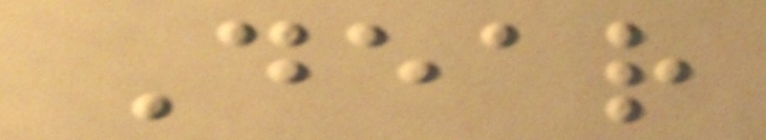Dear
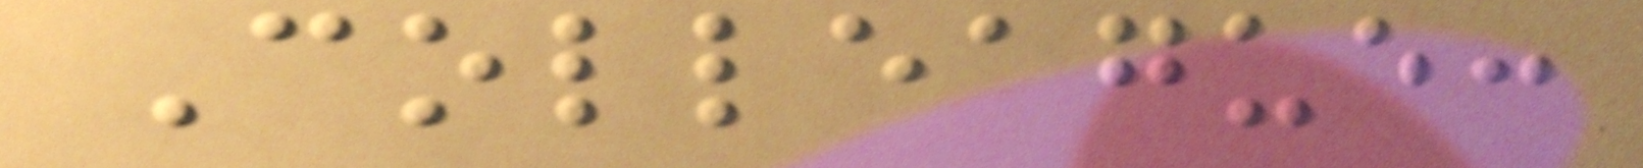Colleague:
